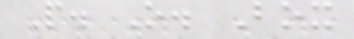P. O. Box
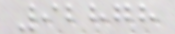92878
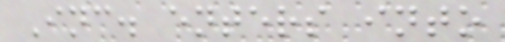Inc. enters into
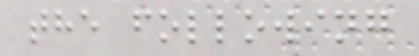the following
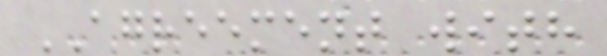AGREEMENT with
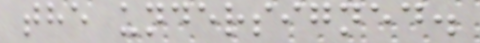the undersigned.
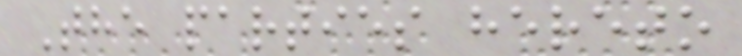The parties hereto
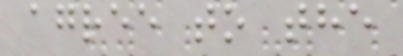agree to the
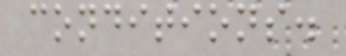conditions.
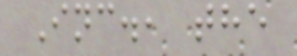Inc., the
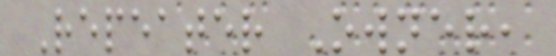Repeater Owner,
